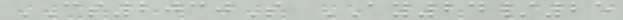CS2030S AY24/25
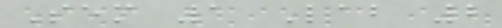Sem 1 Lab 2
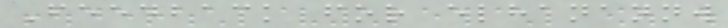Feedback for elhanannw
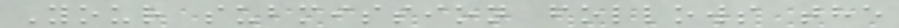Your submission follows the
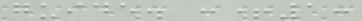guide. :+1:
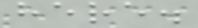here.
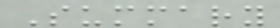Summary
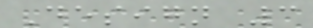Design 3
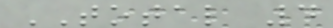TOTAL 4
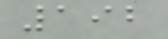192
